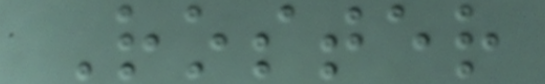Roster
